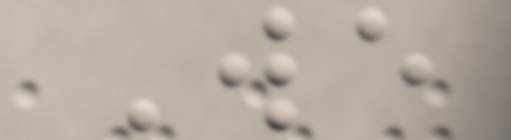We
